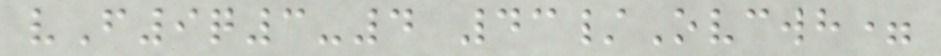vF9q3-4 43/Ovcwh=
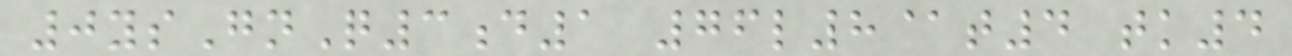0ysGnQ3d1 76l8@t4 tk4
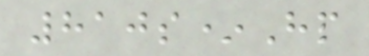810s*Hp
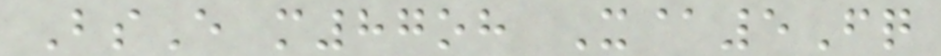BsE m87oh X@5Fq
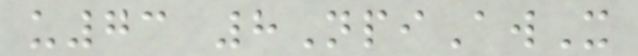u73 8NpiAwX
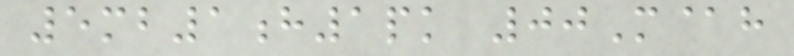5mb1h1pk 00M@h
